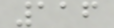116
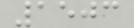1503
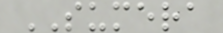SUMERA
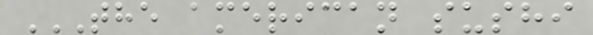THE AMERICAN SUSHI
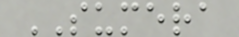SUMERA
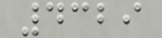4329
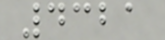4321
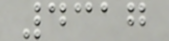4317
